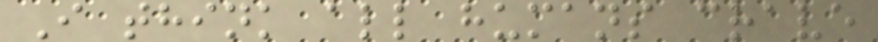I think all humans crave
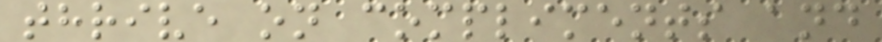thrive on compliments and
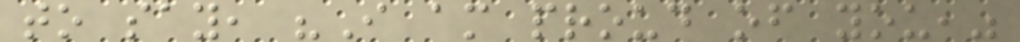to say, "I am proud of you,"
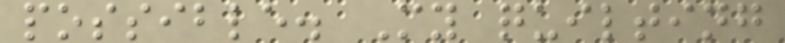possible. My quilting
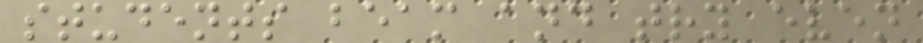students beam and try even
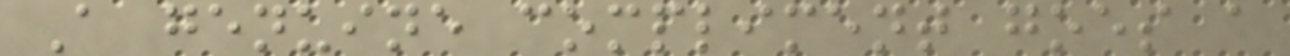A genuine compliment goes a
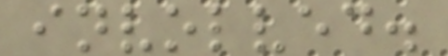involved.
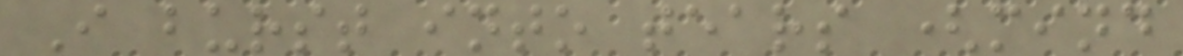I burst into tears (mind
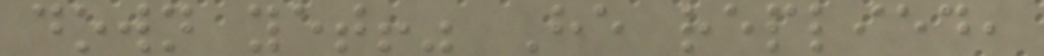down yet!" He replied,
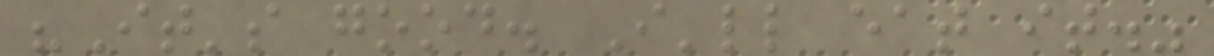"It's good. I'll eat it."
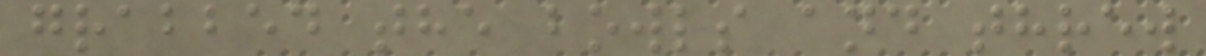grabbed the bowls and threw
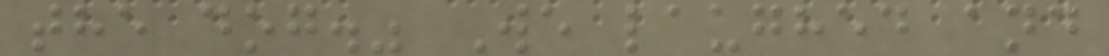the dog." We laughed and
